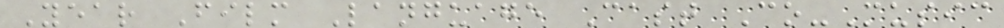Year Film Language Cast Co-Music
